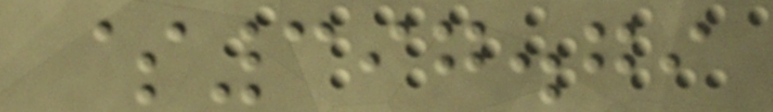$397.79
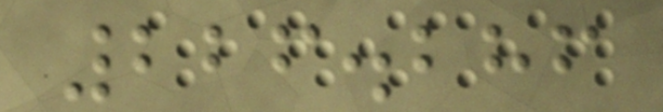226.286
